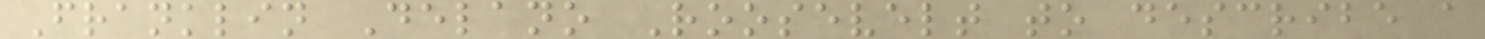Franklin Delano Roosevelt to describe a
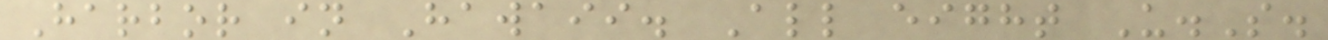Harbor in Hawaii. All eight U.S.
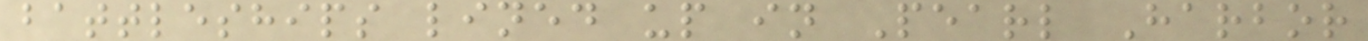battleships lined up in Pearl Harbor
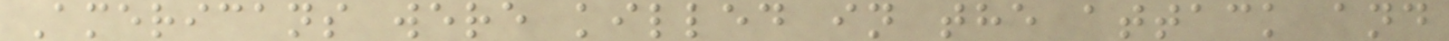Americans were killed in the attack and
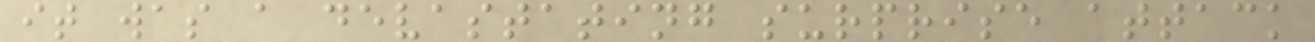it was a devastating surprise attack
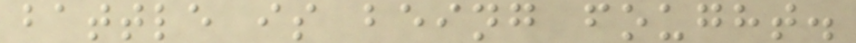battle is being fought.
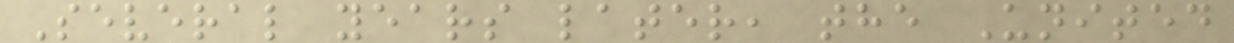Several years later, the United
